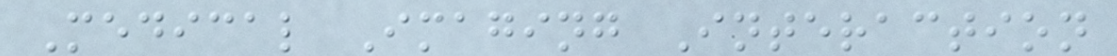Medical Imaging Interaction
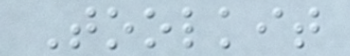Toolkit
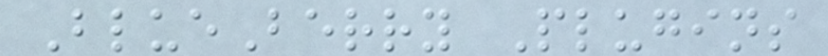BlueBerry Plugins
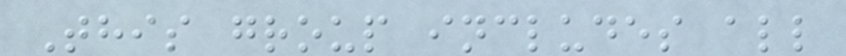This group includes all
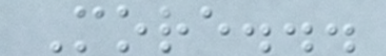More...
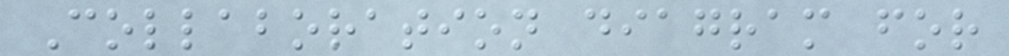Collaboration diagram for
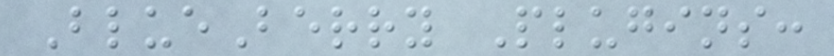BlueBerry Plugins:
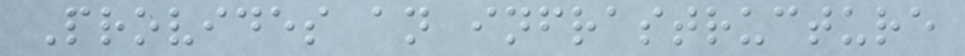Provides an infrastructure
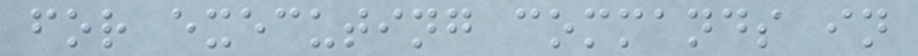for executing commands in
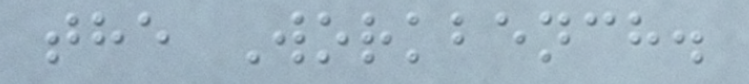the Workbench.
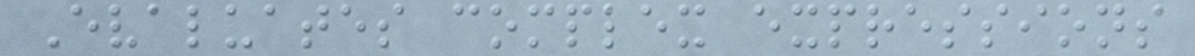Evaluates complex expressions
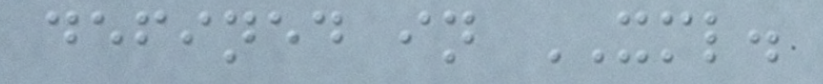defined in XML.
